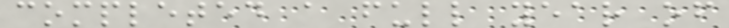completed a full year of
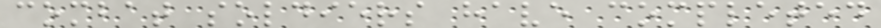combat soldiers have completed
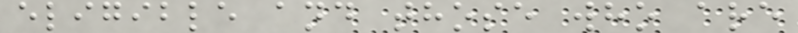eligible and those who are
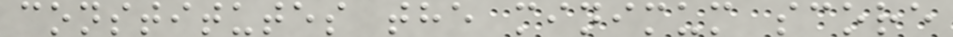constitutes the minimum score
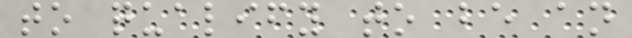to qualify to be an
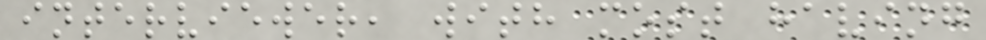interviewer, with most having
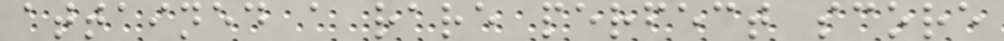attained a rare perfect score
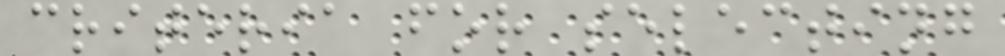criteria for selecting
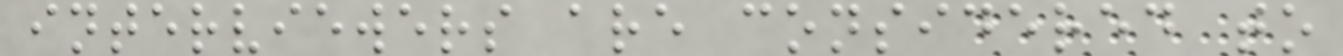interviewers are considered to
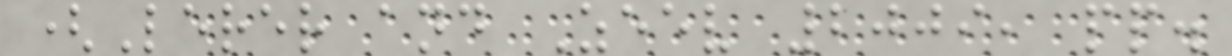(Lerer and Zeev 2009, pp.
